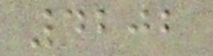4202
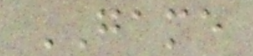GAME
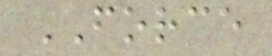FORCE
